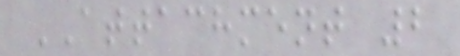ATTACHMENT 2
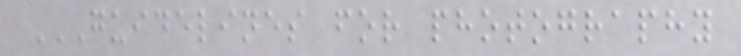GUIDELINES FOR PHOTOGRAPHY
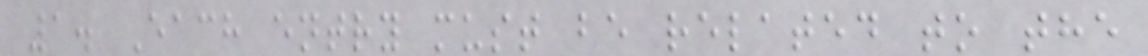1. Each entry must be related to the
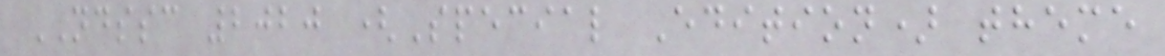NDSSC 2020 (Special Edition) theme
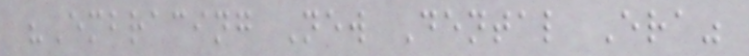"Embracing New Dental Era"
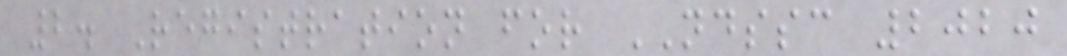2. Registration for NDSSC 2020
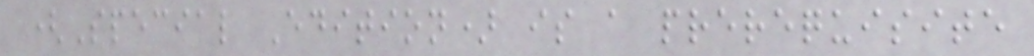(Special Edition) is a prerequisite
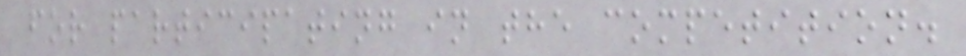for participating in the competition.
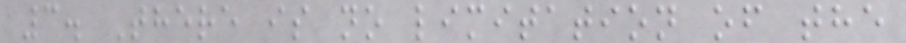3. There is no limitation of the
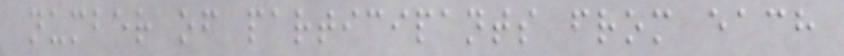number of participants from each
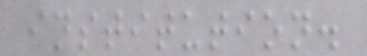institution.
